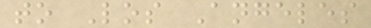to Los Angeles
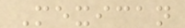Mexican
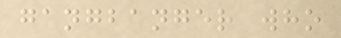gangbanger who
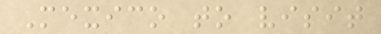Mexico to visit
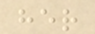her
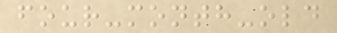four-month-old
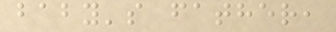baby's father,
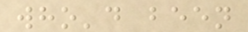who'd been
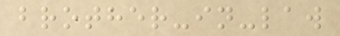brother-in-law
